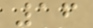16
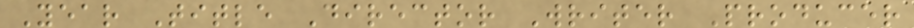Year Title Director Writer Producer
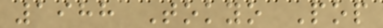1988 Tokyo Pop
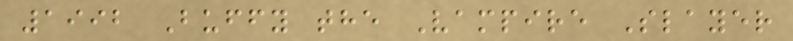1992 Buffy the Vampire Slayer
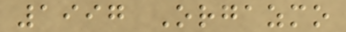1997 Orgazmo
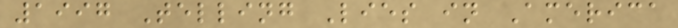1997 Telling Lies in America
